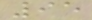95
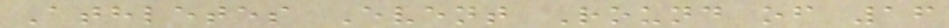Athletes Event Round of 16
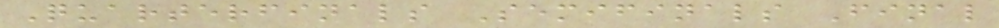Quarterfinals Semifinals Final
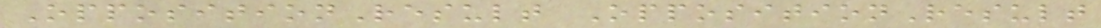OppositionResult OppositionResult
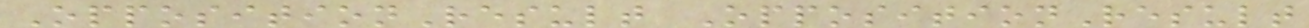OppositionResult OppositionResult
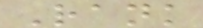Rank
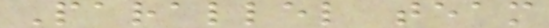Parallel team
